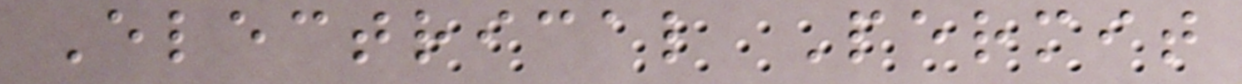Electrical Permit
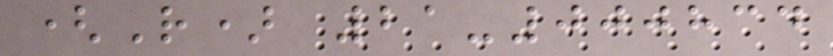(R) 21-000834
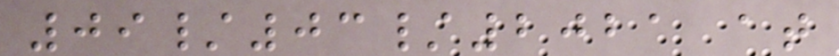09/03/2021 at
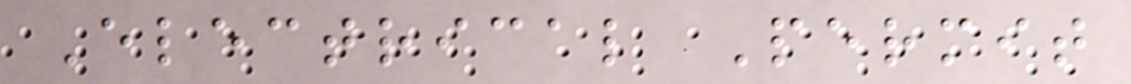Electrical Permit
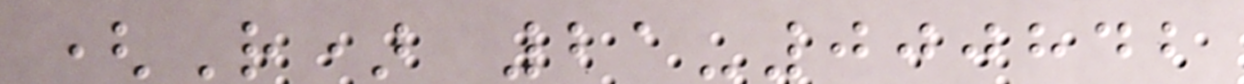(R) 21-000842
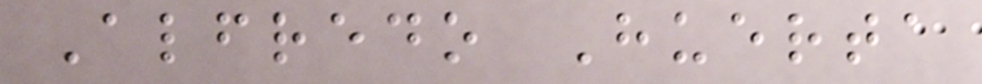Alfredo Huerta
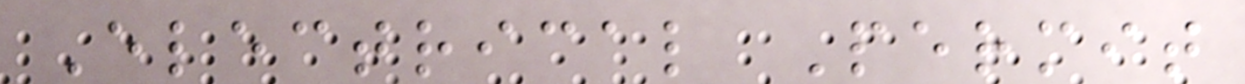Electrical Permit
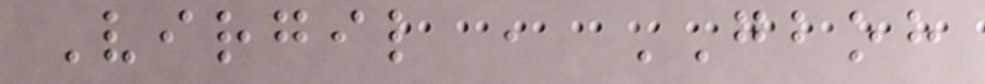Virgil , GBOH
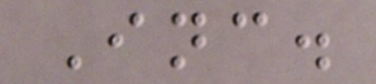Inc.
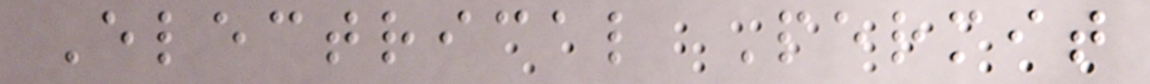Electrical Permit
